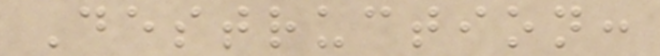Destruction:
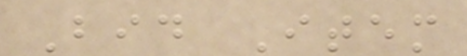Bid Item
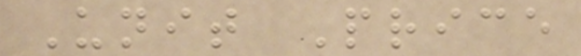Unit Price
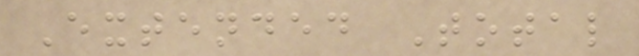Extended Total
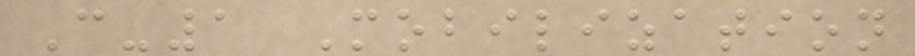C-1 Mobilization
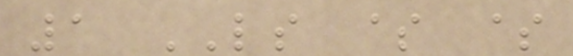1 LS $ $
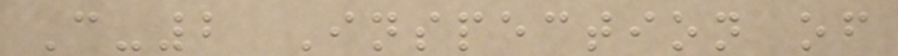C-2 Inspection of
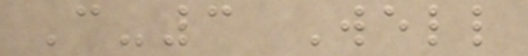C-3 Well
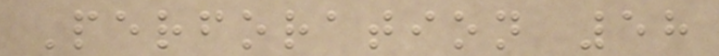Perforation 58
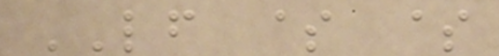LF $ $
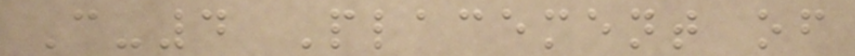C-4 Placement of
